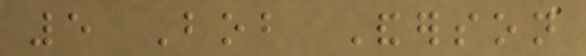5 Bob Anderson
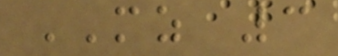MZ 3
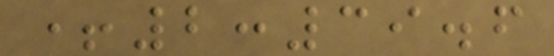+2:39.6
